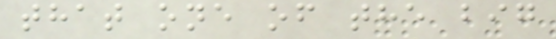that one of the big
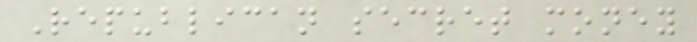Republican secret money
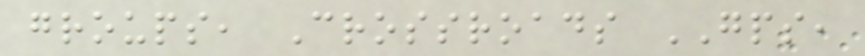groups, Crossroads GPS,
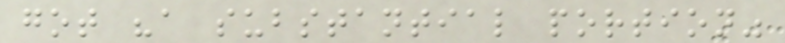got "a substantial portion"
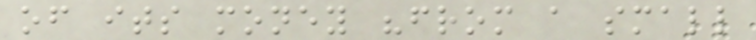of its money "from a small
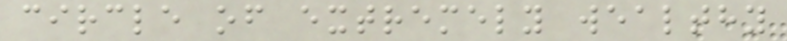circle of extremely wealthy
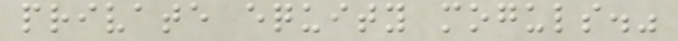private equity moguls."
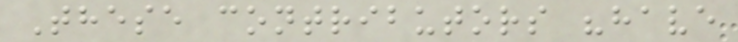These contributors "have
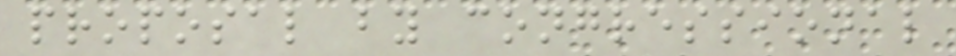proposal by congressional
